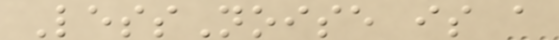LessNoise is a
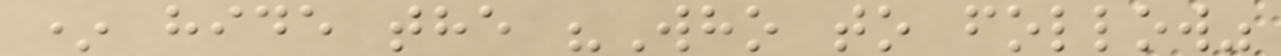* hide the "Who to follow"
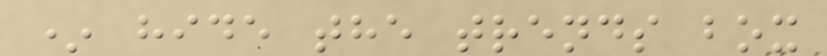* hide the trends box
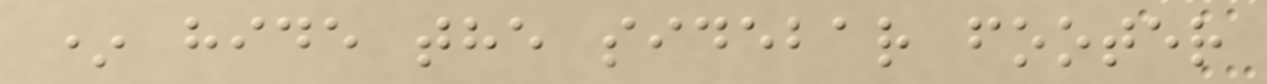* hide the sidebar footer
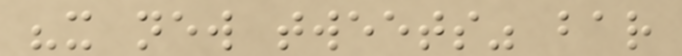"x new tweets" bar
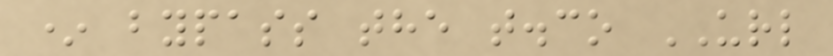* bypass the t.co URL
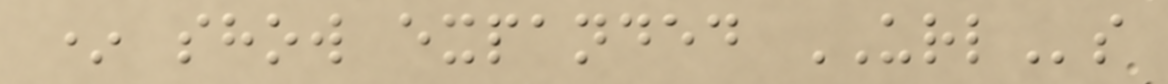* show expanded URLs
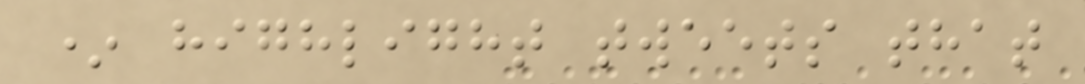* highlight tweets that
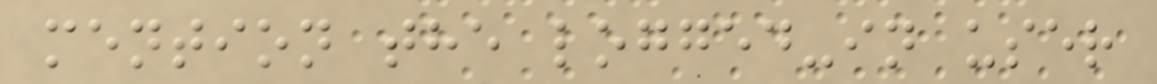mention the logged-in user
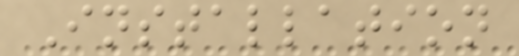Installation
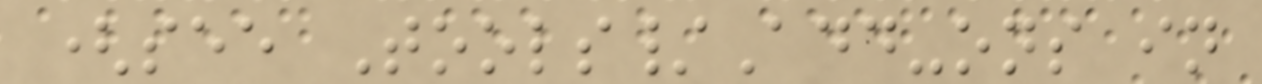(see Tools/Add-ons in
